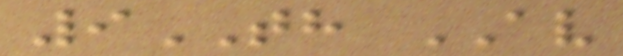9TH AV
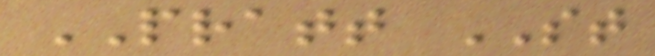PRATT ST
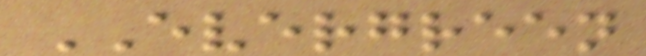EVERGREEN
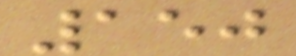150
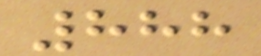888
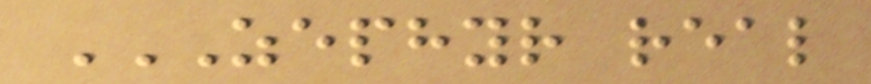ZEPHYR REAL
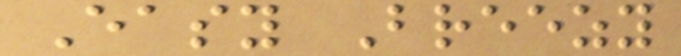Easy Breezy
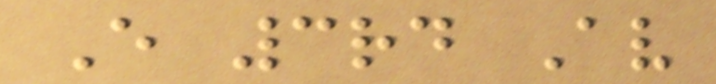E 3rd Av
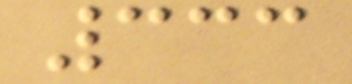333
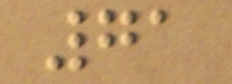71
